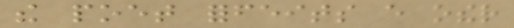the poet forfeits every other
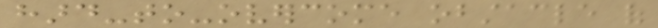hard-to-overcome obstacle of
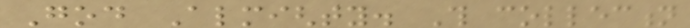God Almighty. This collection
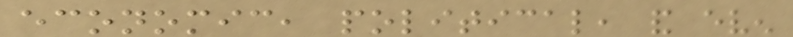economic, political, and even
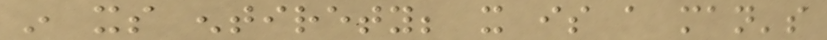in its entirety; it is a man's
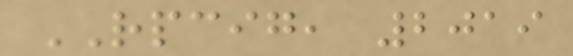RPCIG, 2019
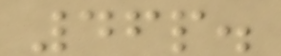46p.
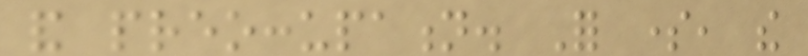and preoccupation. For some, the
